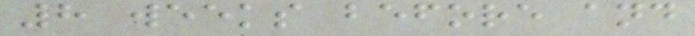8 weeks before and
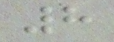8
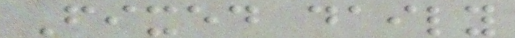Fixed daily
